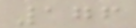176
